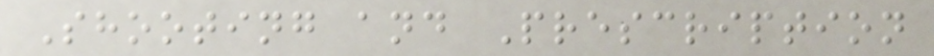Shooting and Prescription
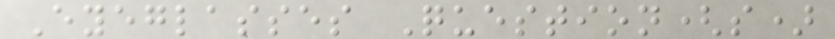Eyeglasses Question(s)
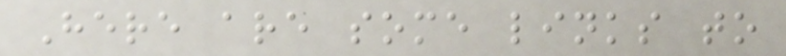Here are some links to
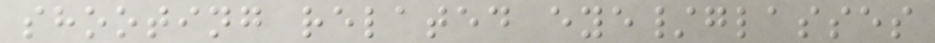shooting related eye/glasses
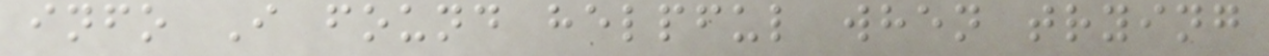info I found helpful when trying
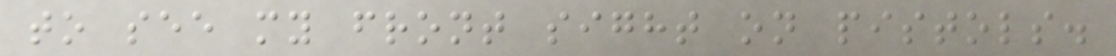to see my front sight on pistols.
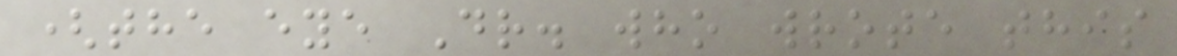(the eye Dr. who wrote this
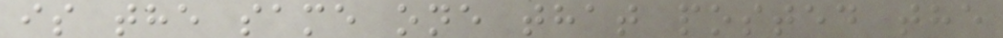is the same one that posted the
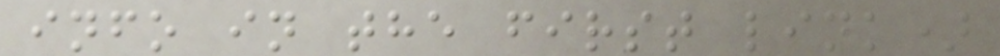info in the first link)
